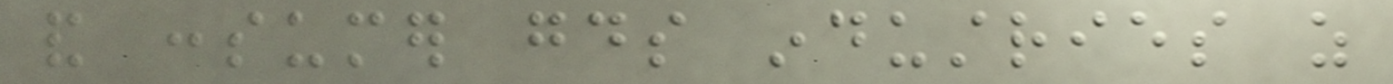and consumer goods industries as
